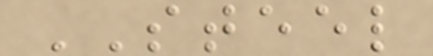STEEL
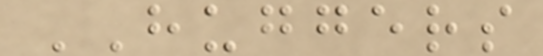HUGGERS
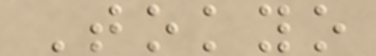Tokyo
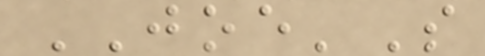JOE'S
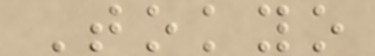Tokyo
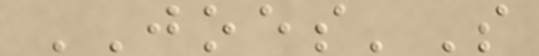JOES'S
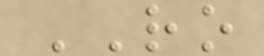RO
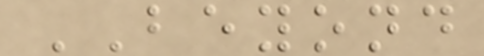BEYOND
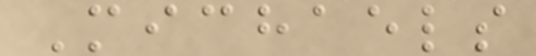Michaels
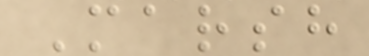Marsh
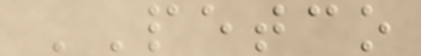PETCO
